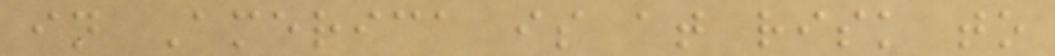in America is at risk to
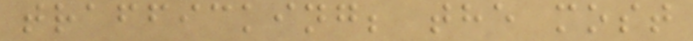trafficking; the most
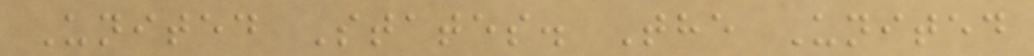United States. The United
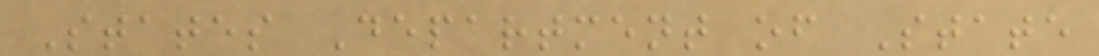States Department of State
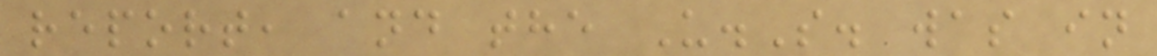report, and the U.S. was in
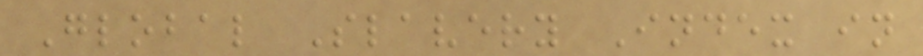Global Slavery Index in
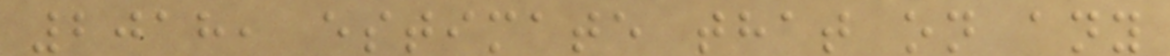2018, estimate that on any
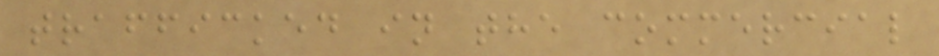trafficked in the commercial
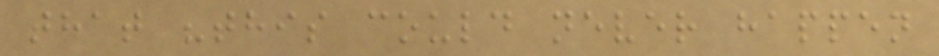that "this could never happen
